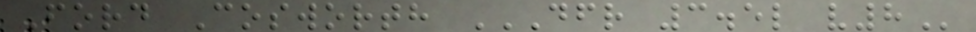Ford Cosworth DFR 3.5L V8
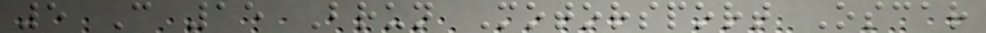5 C 15 Brun Motorsport Oscar
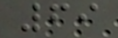69
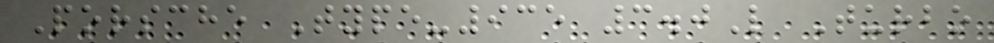Porsche Type-935 3.0L Turbo
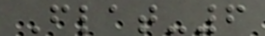Flat-6
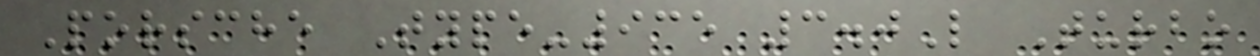Porsche Type-935 3.0L Turbo
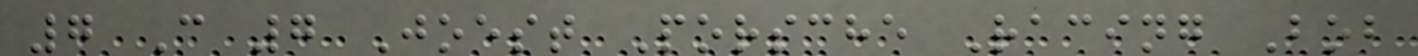7 C 7 Joest Porsche Racing Bob
